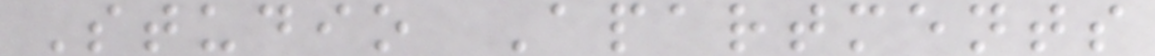Studio Apartments
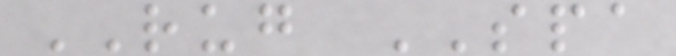RUG SPA
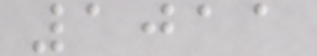1011
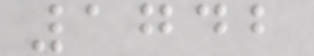1742
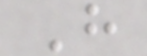H
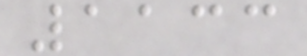1133
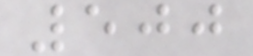500
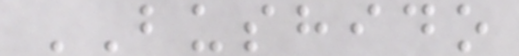BUSHIDO
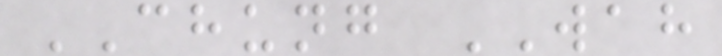CHUNG WAH
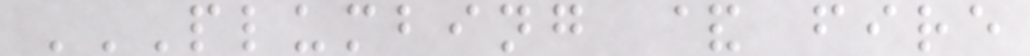PLUMBING & FIRE
